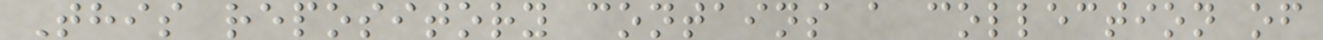This repository contains a collection of
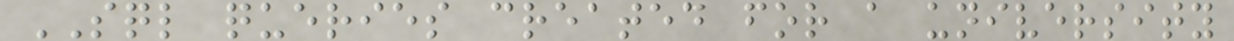SQL queries created for a university
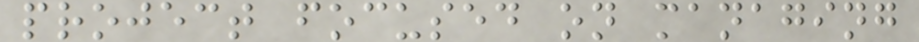project focused on managing
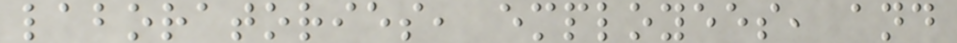laboratories, employees, and
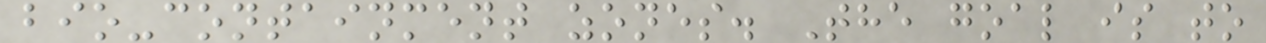bio-containment zones. The goal is to
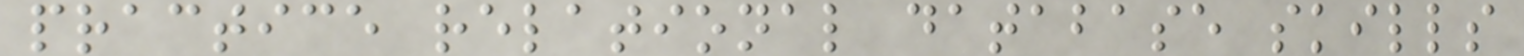practice relational database skills
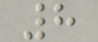8
